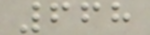668
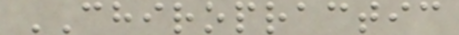CHIROPRACTIC
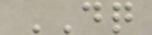DQ
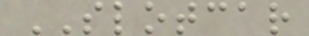SLOTCAR
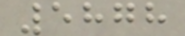5878
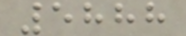5888
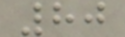80
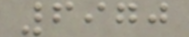6970
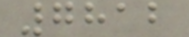7812
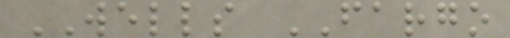WELLS FARGO
